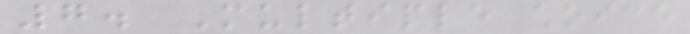7. Multiple choice
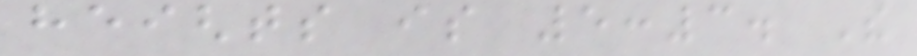heights is 5:3. The
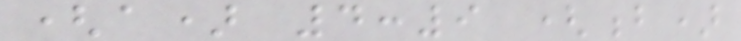(a) 4:9 (b)
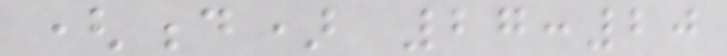(d) 27:20
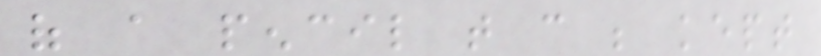of a pencil that can be kept
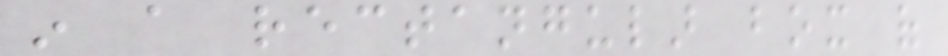in a rectangular box of
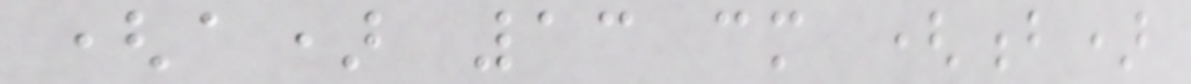(a) 13 cm (b)
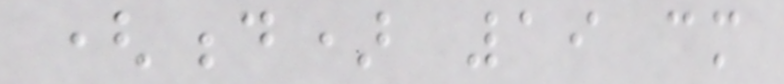(d) 19 cm
